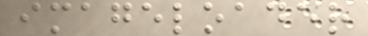imageloader
